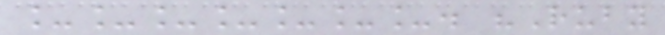_______. "Ruby
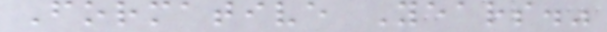Formative Years."
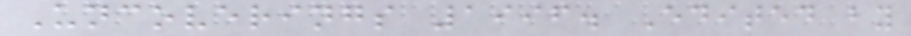Uncoverings 1996. Edited by
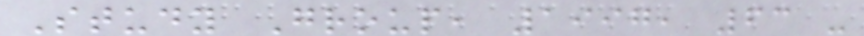Study Group, 1997, 63 -
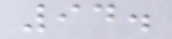94.
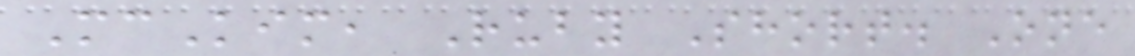McKim, Ruby Short. One
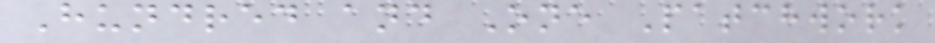Hundred and One Patchwork
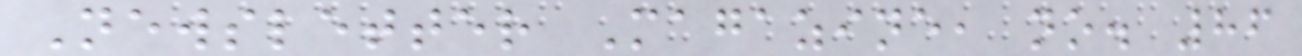Newsletter Magazine, no. 86
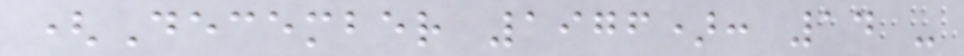(December 1976): 14 -
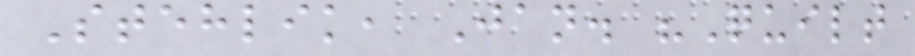Stehlik, Jan. "Quilt
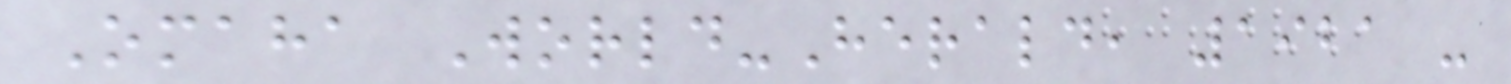Omaha World-Herald, 1921 -
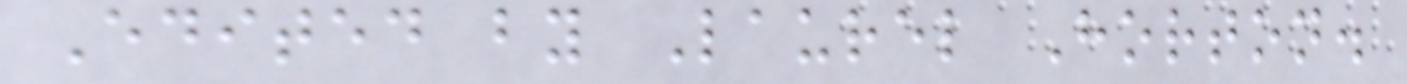Edited by Laurel Horton.
